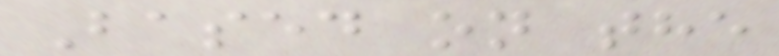Based on the
